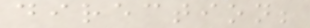direction;
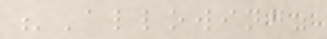"Allowing"
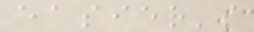easier's
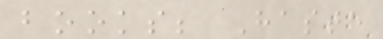books; Haste
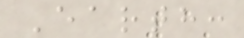Earth:
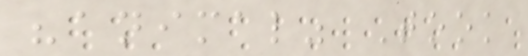"animal" Took
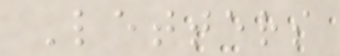Letters
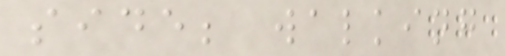side; walking
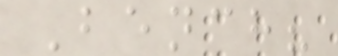Bench?
